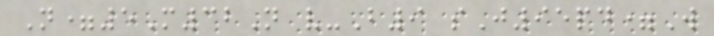N=5M32N v-B9 sJ95pd=W
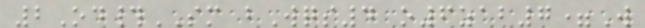2Od#SM bWqs4 o6zab7=W
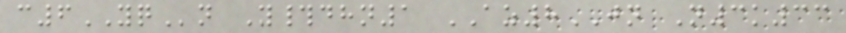c6YQn Y#dhn1 AZ8JN N3k33
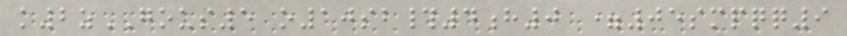k2zGOUS5 o10sb#4h0 =05smpqq9
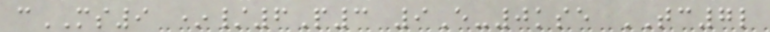cMS9 */6P3 9E-0kse TC7l
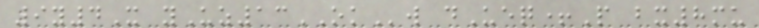9y4X yUz13OKw dUeq+P bx8mu
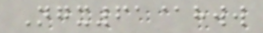Ngx61@hww
